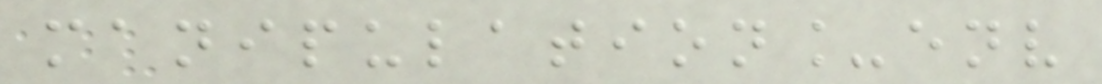manipulation_env
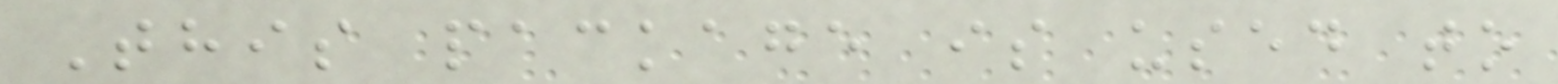This package is used to
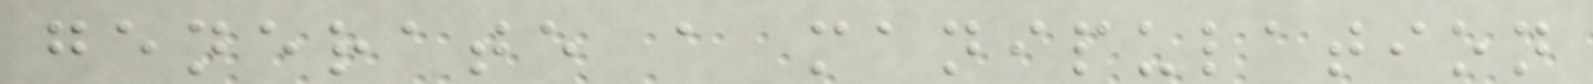generate a manipulation
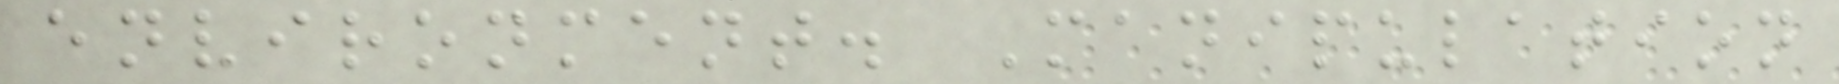environment. Manipulation
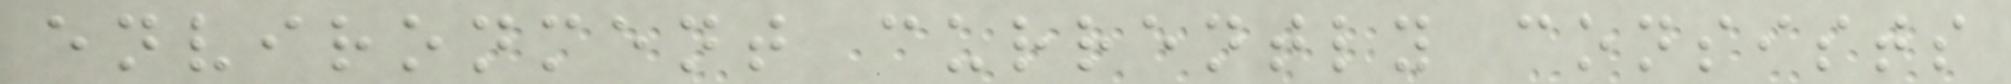environment currently consists
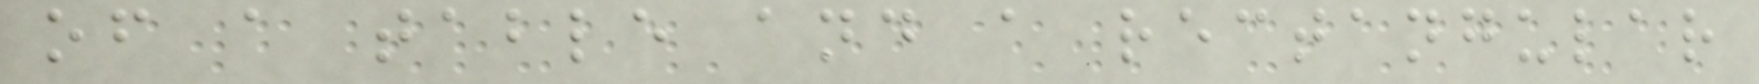of a table and a rectangular
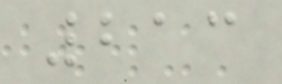213
